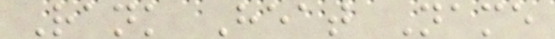Rank Heat Name
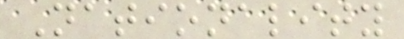Nationality
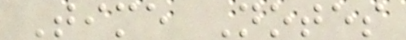Time Notes
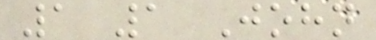1 1 John
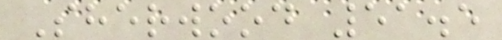Sherwood 51.5
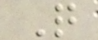Q
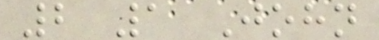2 1 John
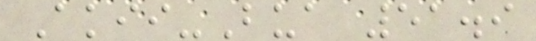Akii-Bua 51.9
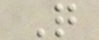Q
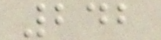242
